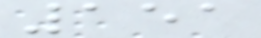151
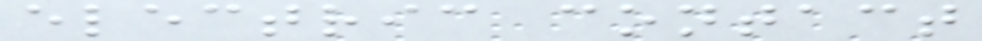electric contact
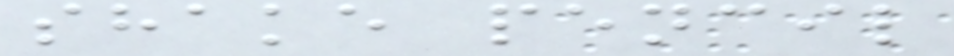shake pencil
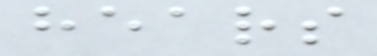hears
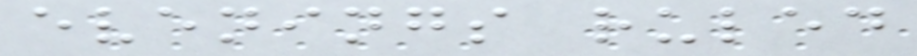evenings ruled
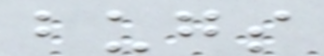bugs
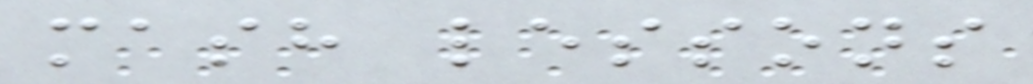mash lessons
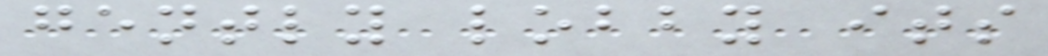gently lobby its
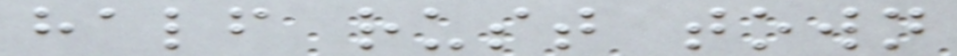half rust town
